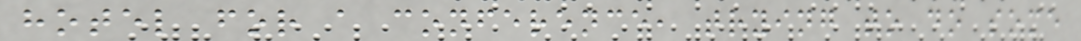hotel for a conference, trying to do some
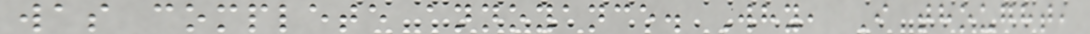was complete annoyance. Why, I thought,
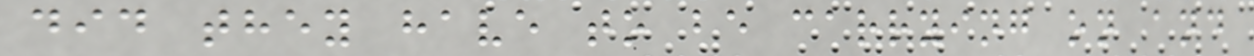did they have to be carrying on and
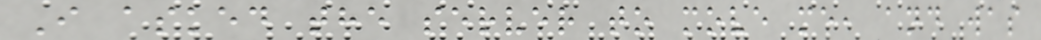I asked the server to move me, and was
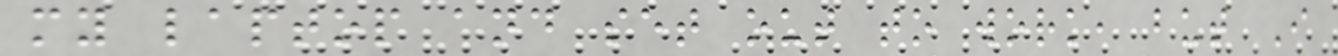my laptop and set out to work, but I
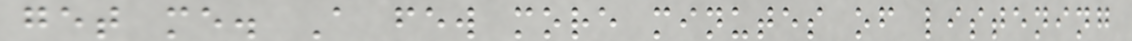get me. A few more minutes of listening
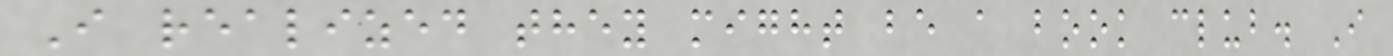I realized they might be a book club. I
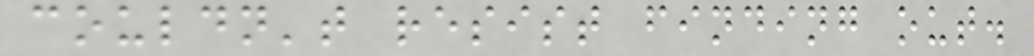couldn't resist finding out.
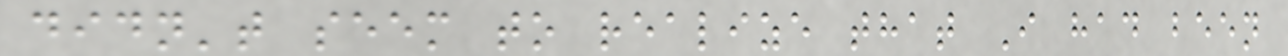didn't seem to realize that I had been
